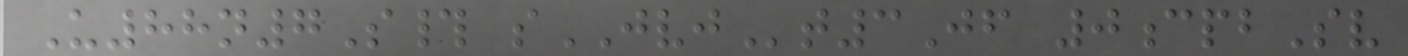U88n7S# sJVJt3Jf 0cpbSv
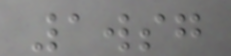1wsg
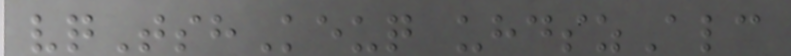vqTshKeuq uhdszAlc
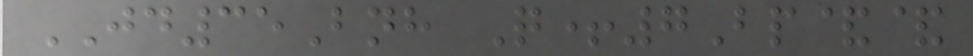JD35Bnh Q+7Bp&&
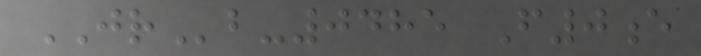JRb-0485 F0e
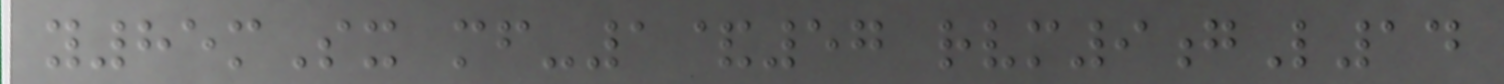y85mSx mf-1&57 rvm9gL14
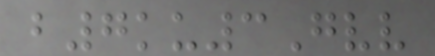b7ku3Gvv
